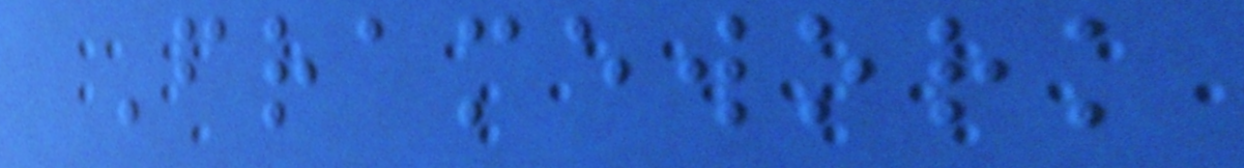Framework
